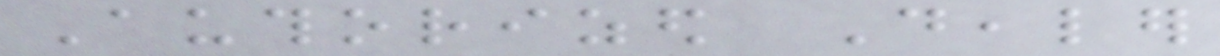Authorized Dealer
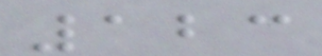123
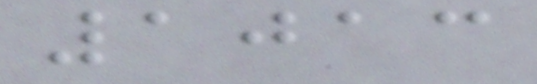1013
